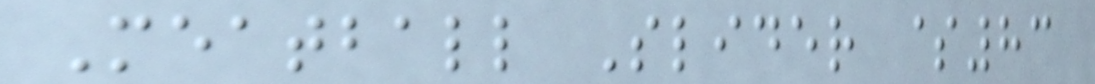Meatball Slider $83
